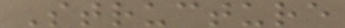Structure
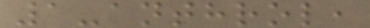1-anthrol,
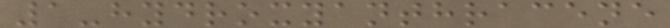1-hydroxyanthracene
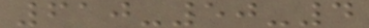610-50-4
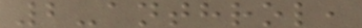2-anthrol,
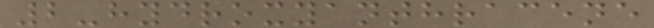2-hydroxyanthracene
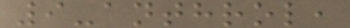9-anthrol,
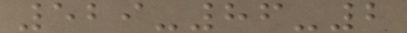529-86-2
